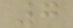7
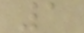1
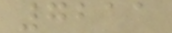7211
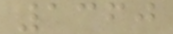1360
